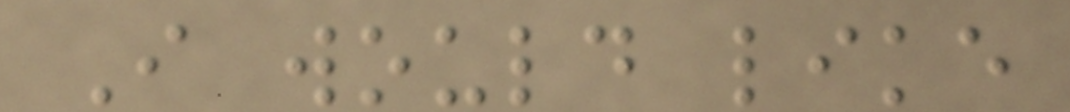I would like
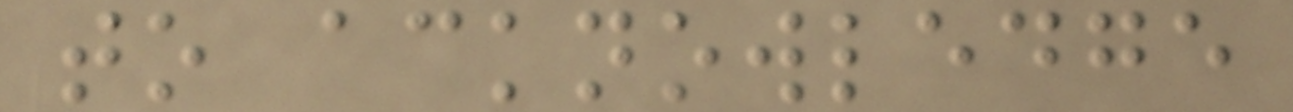to acknowledge
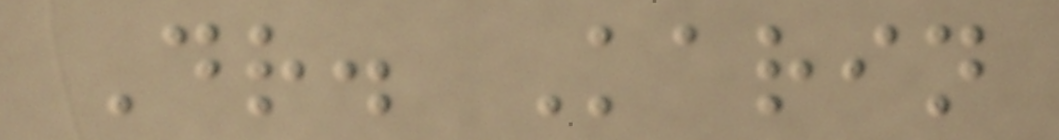Dr. Karin
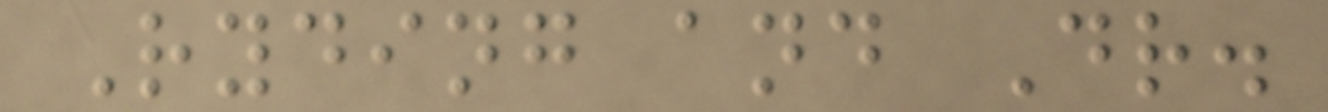Ryding and Dr.
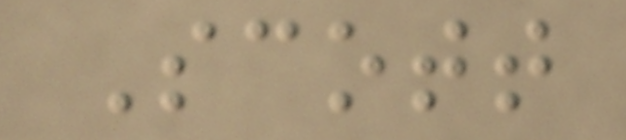Scott
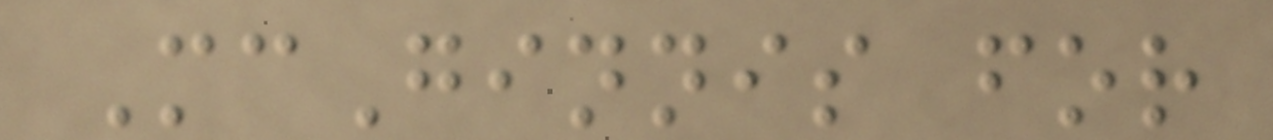McGinnis for
